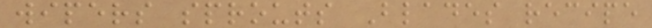wipers sprouts Blades recipe
